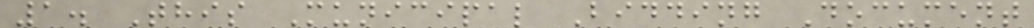1. This Municipal Bidding Document
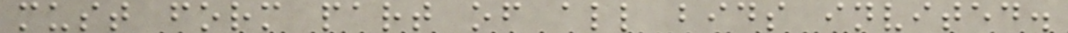must form part of all bids invited.
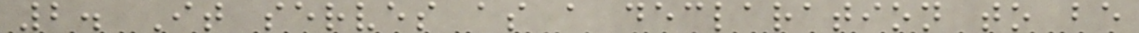2. It serves as a declaration to be
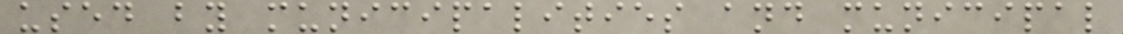used by municipalities and municipal
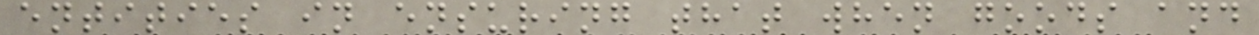entities in ensuring that when goods and
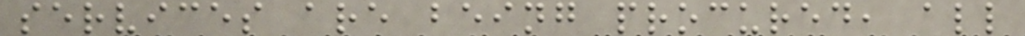services are being procured, all
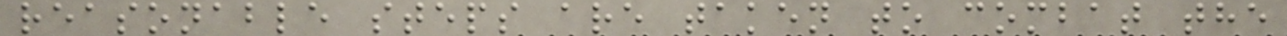reasonable steps are taken to combat the
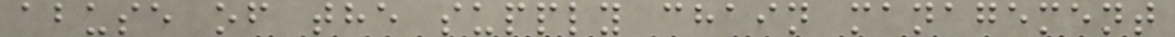abuse of the supply chain management
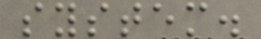system.
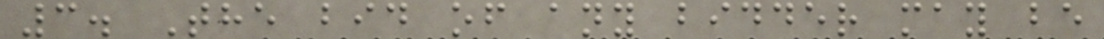3. The bid of any bidder may be
